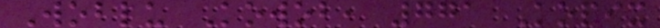Woblu Kowob, 771 Kopix
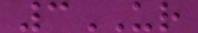3UR
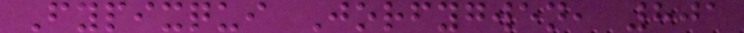Fypixqui Jorfygwen, 801
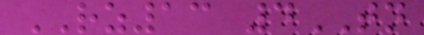RZ13 4TN
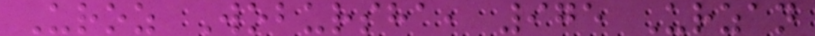Uroz Wobursha, 975 Urzan
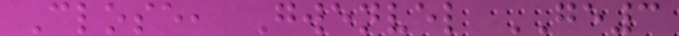Close, Gwenvel GE3
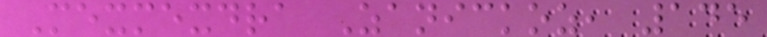Mexmexdra Zanickoz, 145
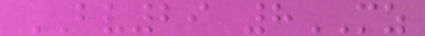BV29 8MZ
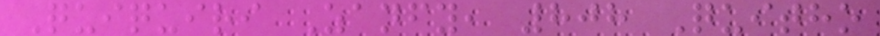Quiquiri Zanfy, 808 Quitho
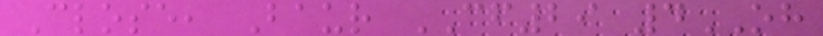Close, Baur CF29 4OH
